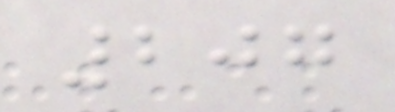207
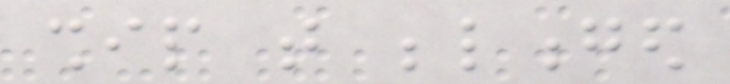ship that belonged
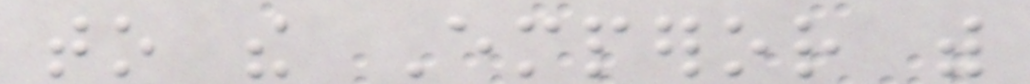to the Emperor with
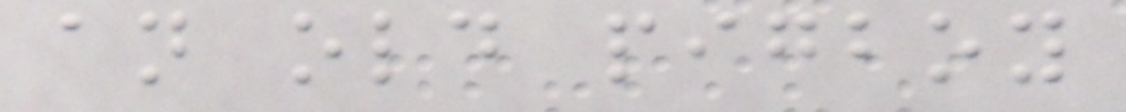an old pigboy
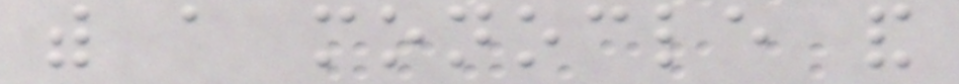with a monocle and
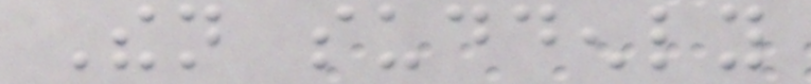Then suddenly
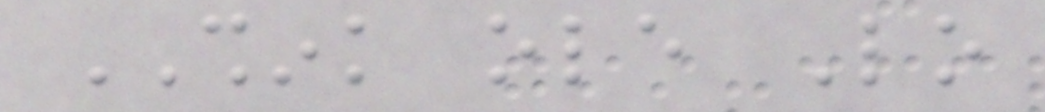SHINK ole Lo
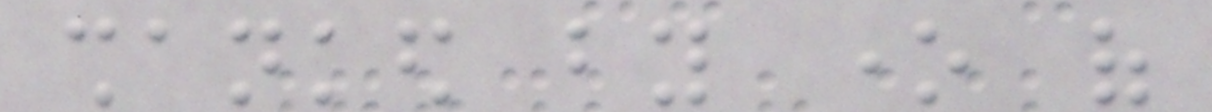shanked by one of
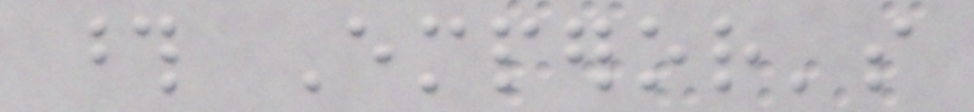those Emperor's
